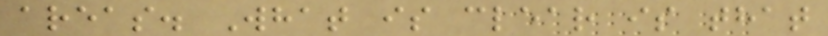areas. What is clear is that
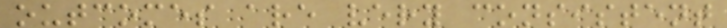outcomes are very consistent
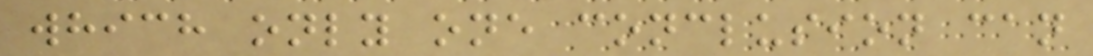which only one conclusion can
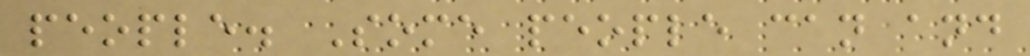people. Some people can and
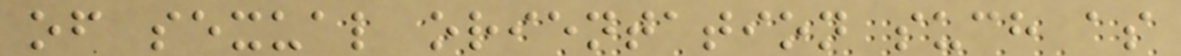of sexual orientation such as
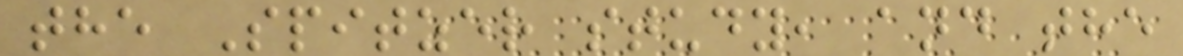the Spitzer study, and the
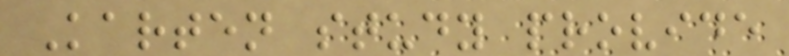Karten study provide
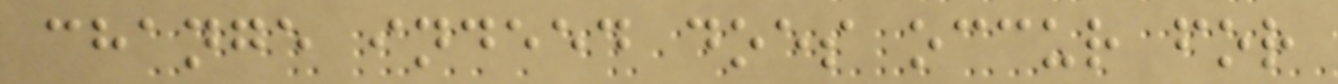change indeed does occur for
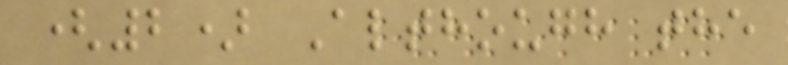(2) Although the
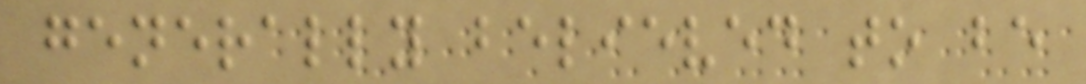generally believed to be
